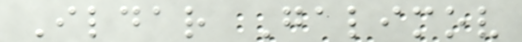Ildar Galimov
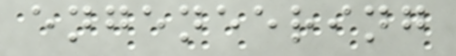engeneering
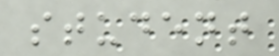student
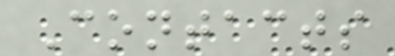Contacts
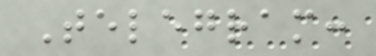Telegram:
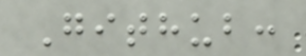Github:
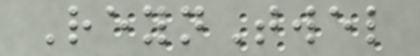ReynTwel
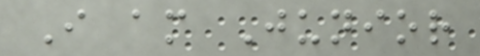I am Junior
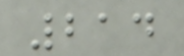214
